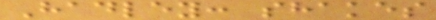Hadley: shakes
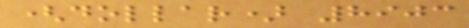(dollar) 8903
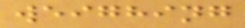weighing
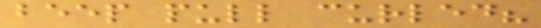beep pull curled?
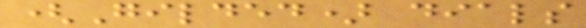(Gilded) dials
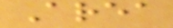Area
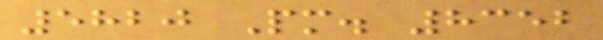5820 Pm. 8352
